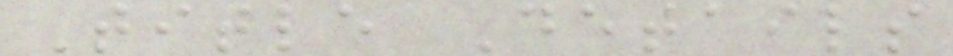Title Details
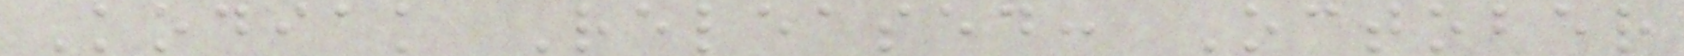Kodiak Released: October
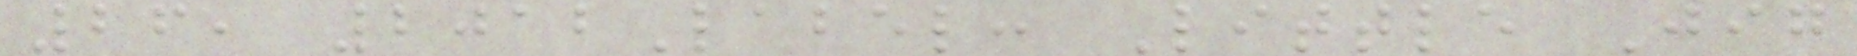26, 2012Label: Little Jig
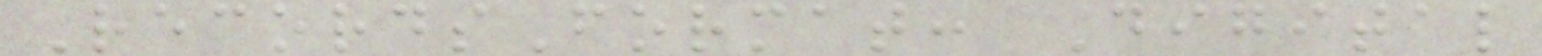RecordsFormat: Digital
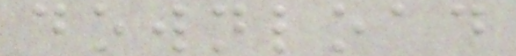download
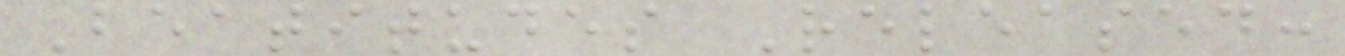Beatitudes Released:
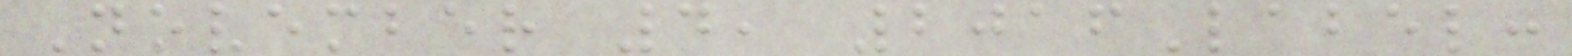November 4, 2016Label:
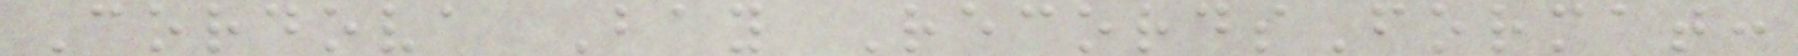Cordova Bay RecordsFormat:
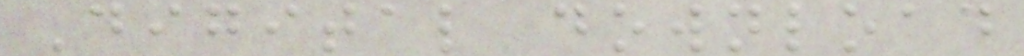Digital download
